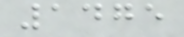1475
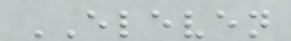ELEVEN
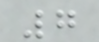7
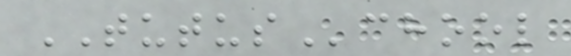TUTUSchool
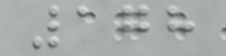178
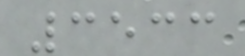3533
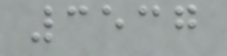3537
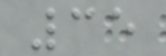35
